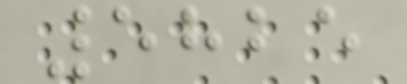5825
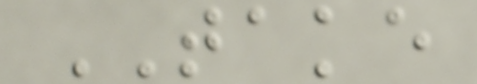TAKE
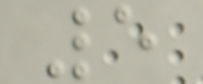5
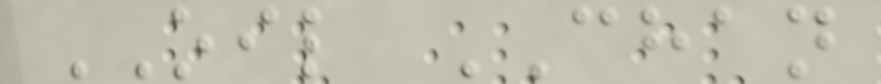OIL CHAN
